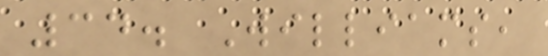34. Williams,
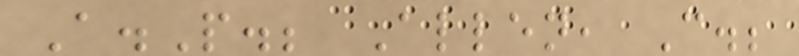A.P.; Allen, C.;
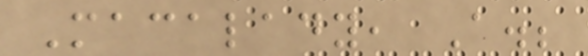Macalady, A.;
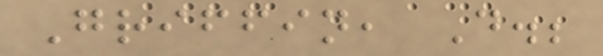Griffin, D.;
